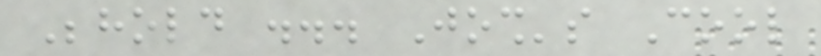Behold ... Josh's Cool
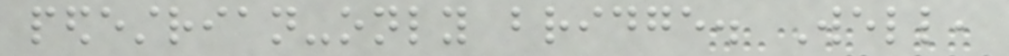pedestrian-only bridge. Well,
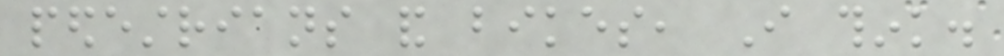pedestrians and bikes, I think.
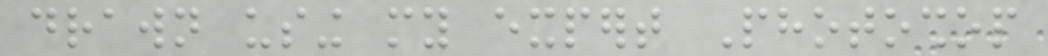drawn using my expert Photoshop
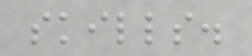skills.
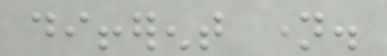different name.
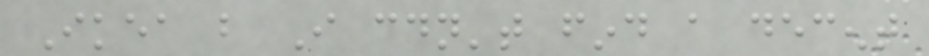Ikea but I couldn't find a decent
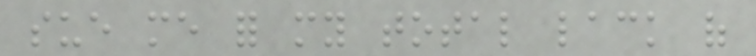sue me for my total lack of
